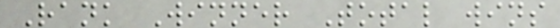Rank Winner Total wins
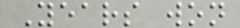Years won
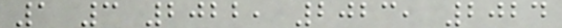1 3 2022, 2023, 2024
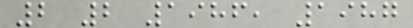2 2 1986, 1987
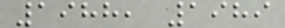1988, 1989
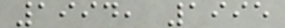1994, 1995
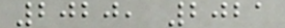2020, 2021
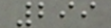299
